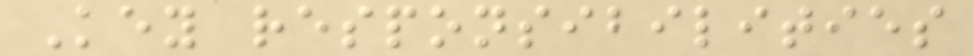Key responsibilities
